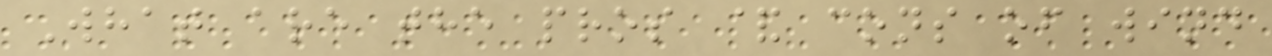What are the pros & cons of wind
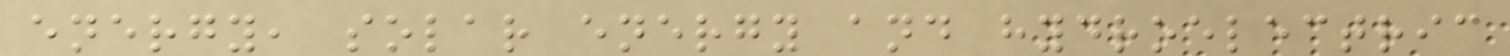energy, solar energy and hydroelectric
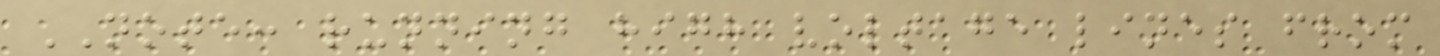NOTE: running high voltage lines from
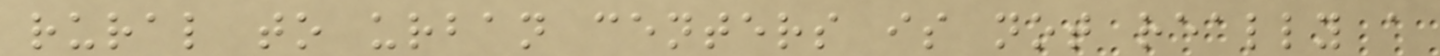rural to urban centers is not really a
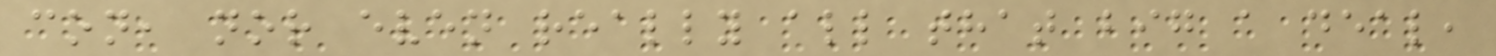con, nor even really all that big a deal,
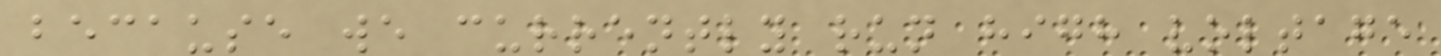because we currently run high voltage
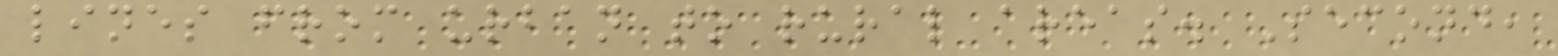lines from urban to rural areas. Second,
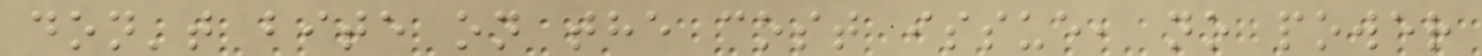don't bite on the cost issue, no power
